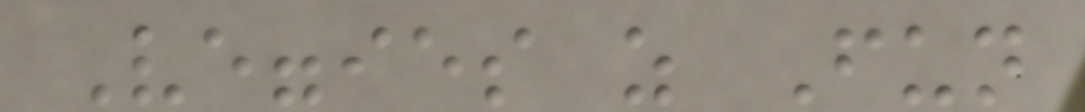Veggies as Fun
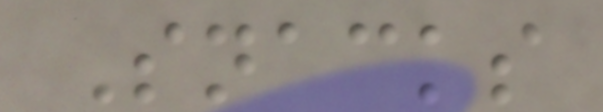Snacks
